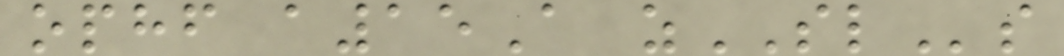ophf a15A zSLs
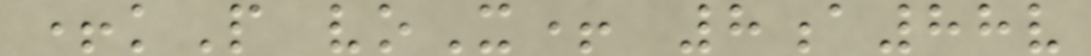+kP voX+ 8a88v
